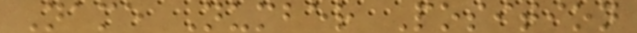Name Number Position
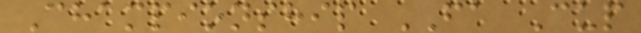Championship FA Cup
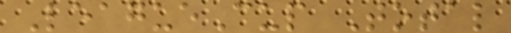LeagueCup Total
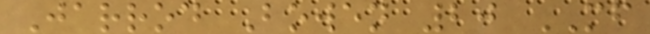Jarrod Bowen 20 MF
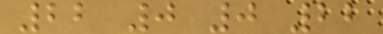22 0 0 22
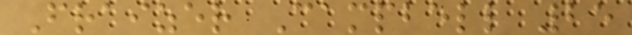Fraizer Campbell 25
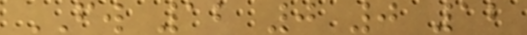FW 12 0 0 12
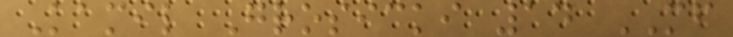Kamil Grosicki 14 MF
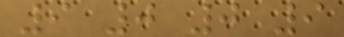9 0 0 9
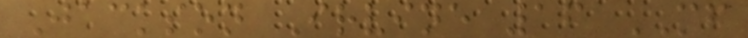Jackson Irvine 16 MF
